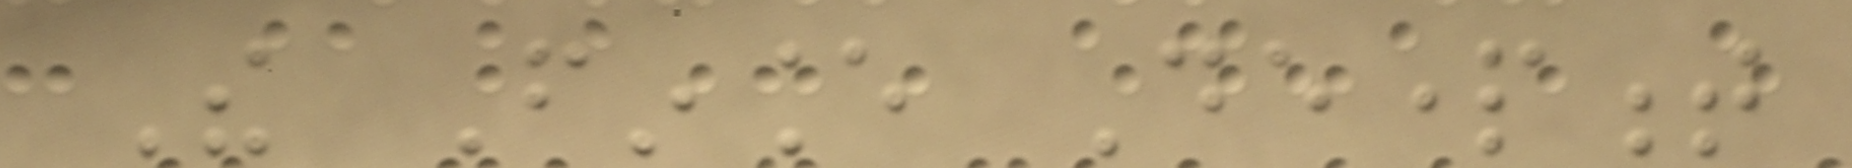The Finance Department
